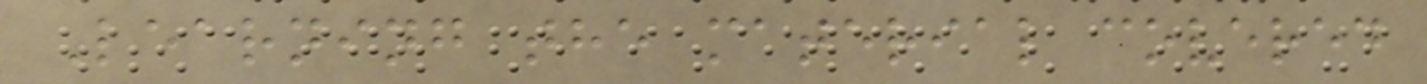Learning the material covered
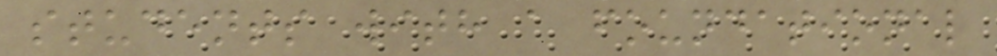students with a foundational
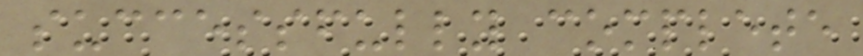successfully complete
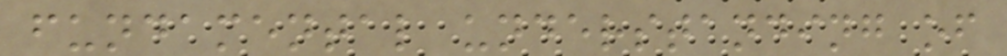fundamental understanding of
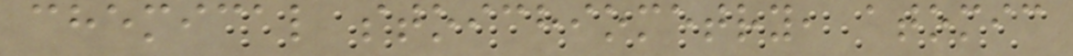chemical stoichiometry, atomic
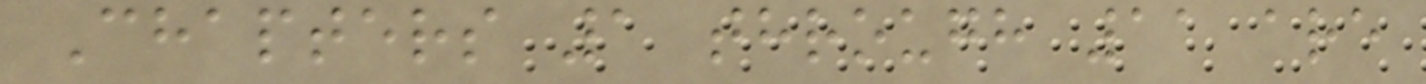Chapters 1 through 11 are
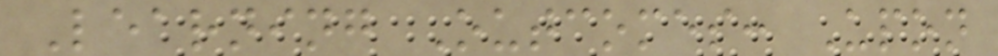Learning Outcomes: Upon
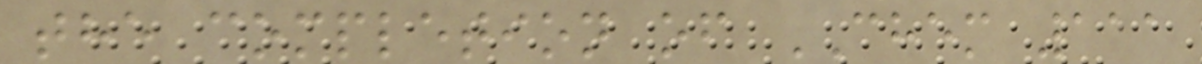the completion of CHEM 111
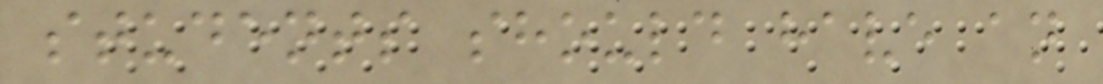students should have an
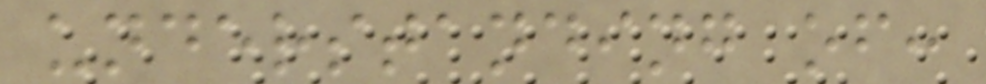understanding of:
